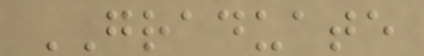GRADUATE
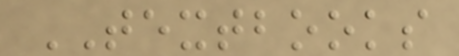TEXTBOOKS
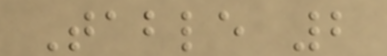Table 2
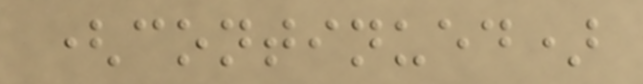(continued)
